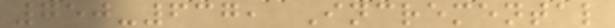750-637, Incremental
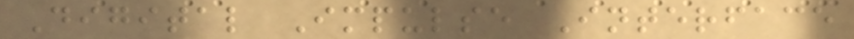Digital Impulse Interface
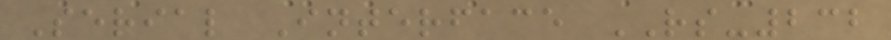Serial Interface RS-232
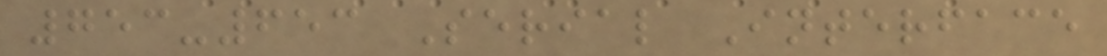753-653 Serial Interface
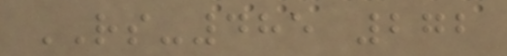RS-485 272
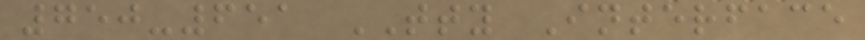750-651 TTY Interface
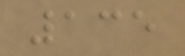135
